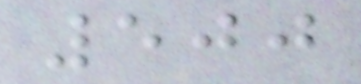500
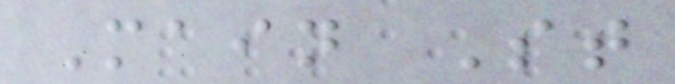Main St
